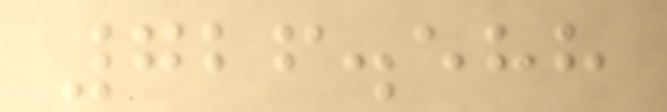726.588
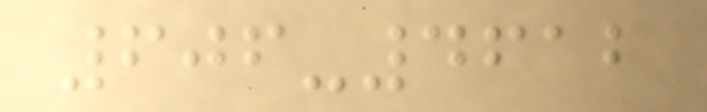606-4612
